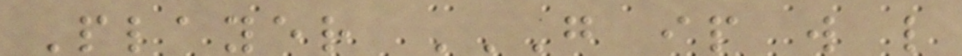Player G IP W L
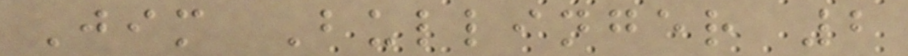Jim Bullinger 2
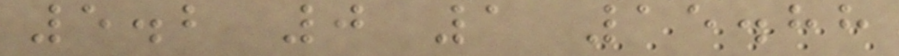5.2 0 1 15.88
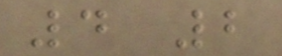4 2
